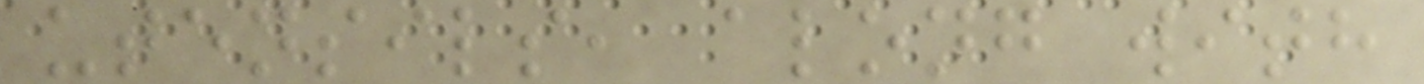utensils, along with
